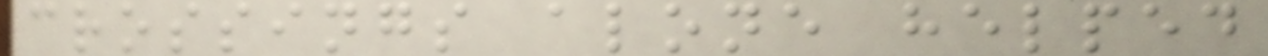crossings alone helped
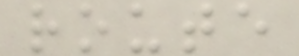route
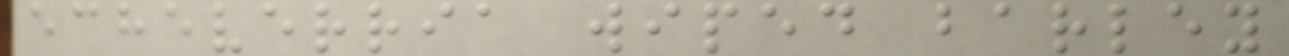echeverria wiped barley
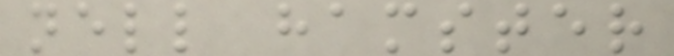nell hamster
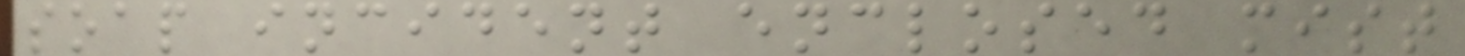soap incident enclosed mist
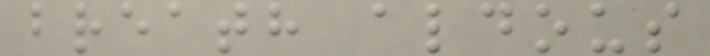breath aldous
